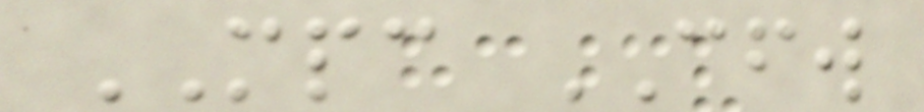MPC CFW
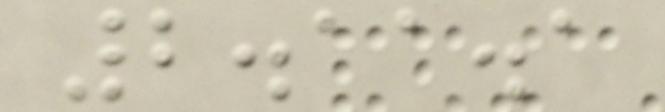2.11.1
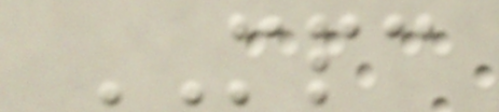MPC
